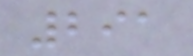291
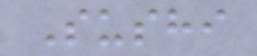Sushi
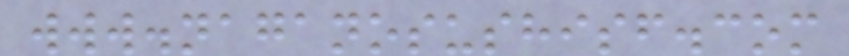www.naganosushisf.com
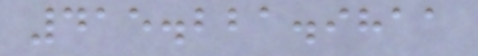415.221.9811
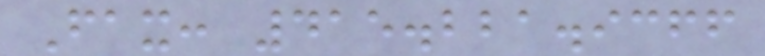Fax: 415.221.9366
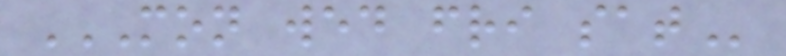MON WED FRI SAT
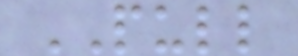PULL
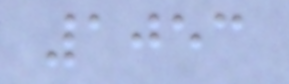1053
